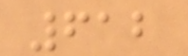612
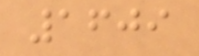1609
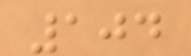104
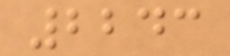2243
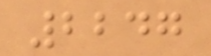2247
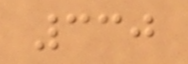330
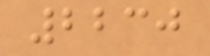2230
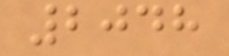2048
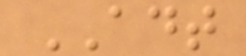ADT
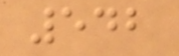542
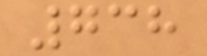738
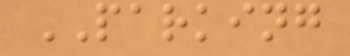PARKING
